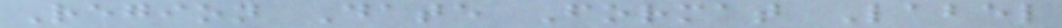Region Date Format Label
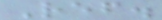Ref.
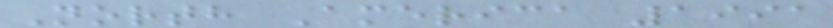North America 1991
